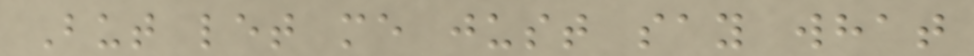But let me just say what
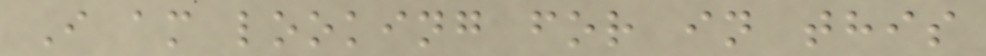I am looking for in this
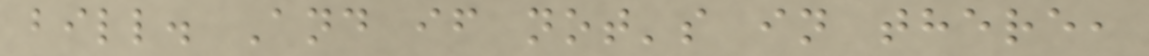bill. And if not's in there,
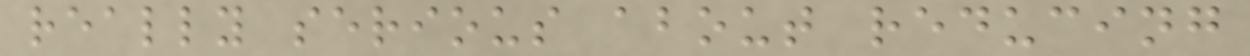really serious about reducing
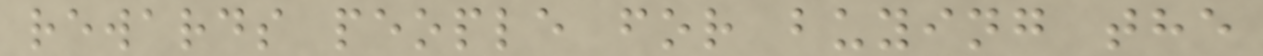rewards people for buying the
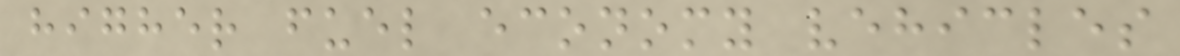higher fuel economy vehicles
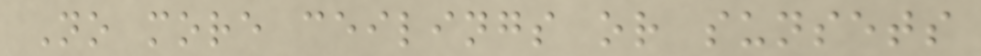No more ceilings or sunsets
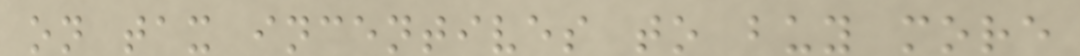on tax incentives to buy more
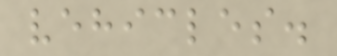vehicles.
